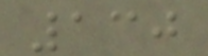130
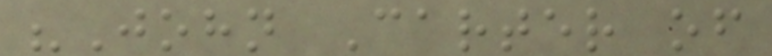"John Carter of
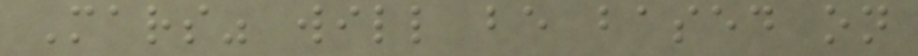Mars" will be based on
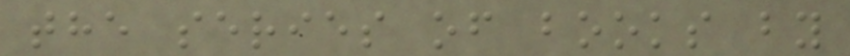the series of books by
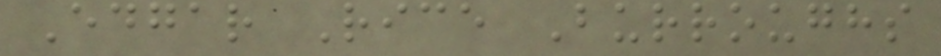Edgar Rice Burroughs
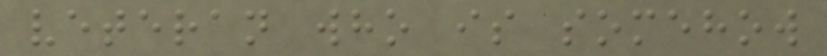veteran who is somehow
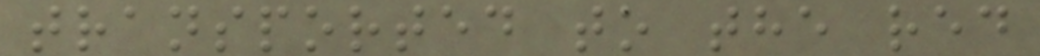transported to the red
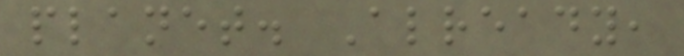planet. Already,
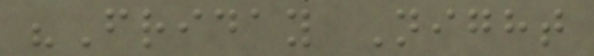"Friday Night
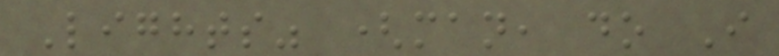Lights" (man, do I
